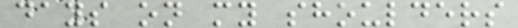days on my shoulders
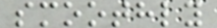smoothly
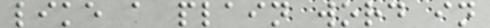like a plain word in
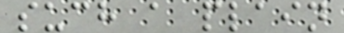such a plain
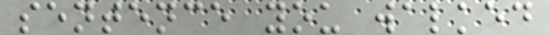sentence you walked
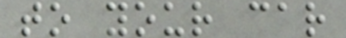to your car
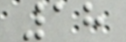18
